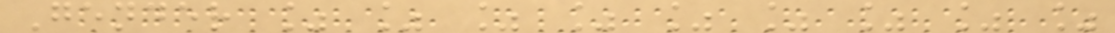Gender % % % % % % % % %
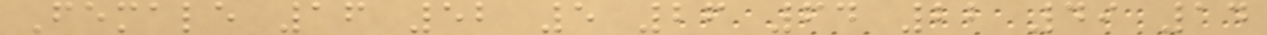Female 16 52 5 26 64 22 49 14
